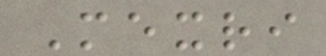Mexri
